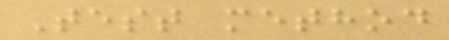Test method
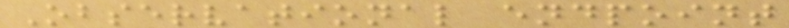Observational endpoint
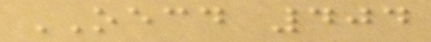OECD 404
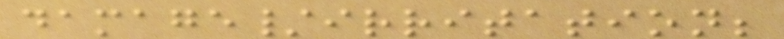damage/irritation;
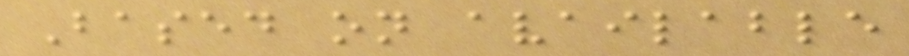Based on available
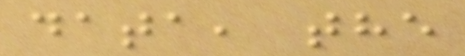data, the
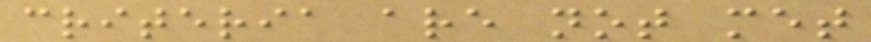criteria are not met
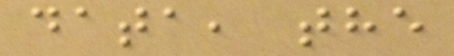data, the
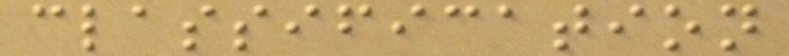classification
